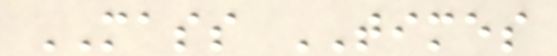MASS TIMES
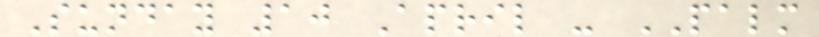Sunday 10 April - PALM
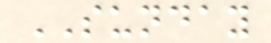SUNDAY
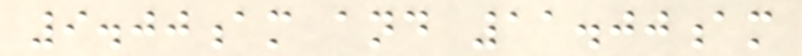9.00am and 11.00am
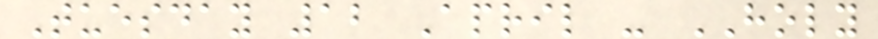Tuesday 12 April - HOLY
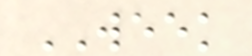WEEK
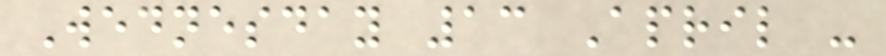Wednesday 13 April -
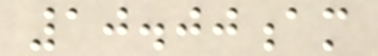10.00am
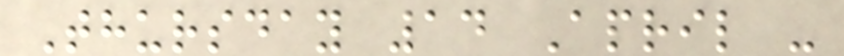Thursday 14 April -
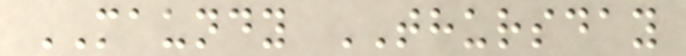MAUNDY THURSDAY
